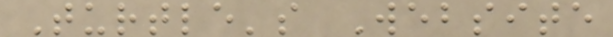Turtle's Website
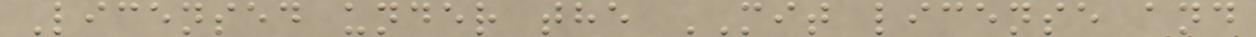Licensed under the MIT license and
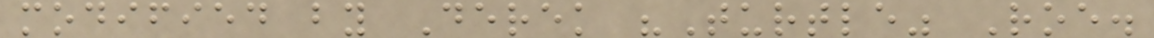modified by Derek "Turtle" Roe.
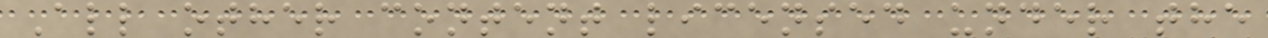All other content licensed under the
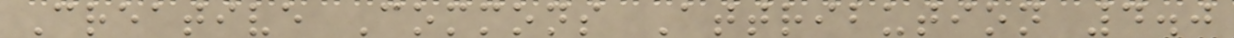Creative Commons Attribution 4.0
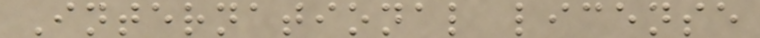International license
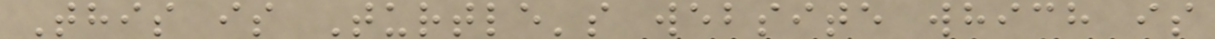This is Turtle's website which is
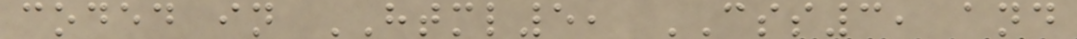coded in HTML5, CSS3, and
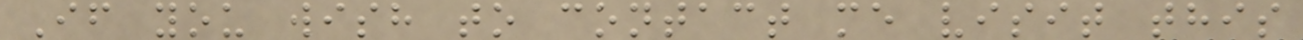If you wish to contact me visit this
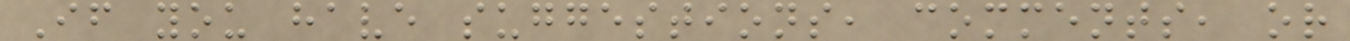If you have suggestions, comments, or
